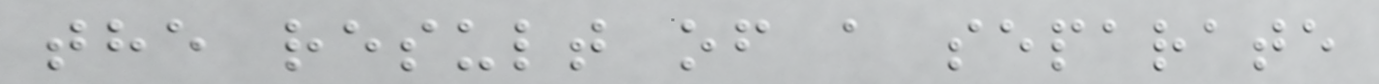the result of a separate
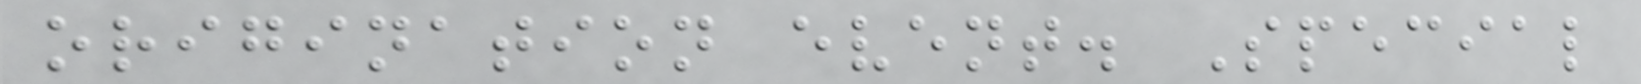origination event. Special
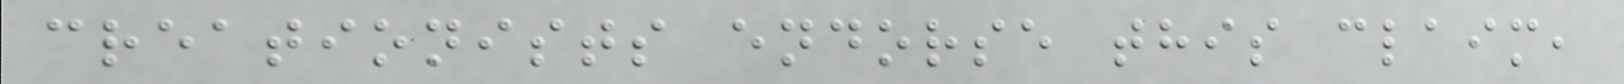creationists endorse this claim,
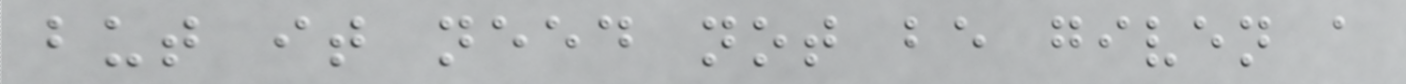but it need not be given a
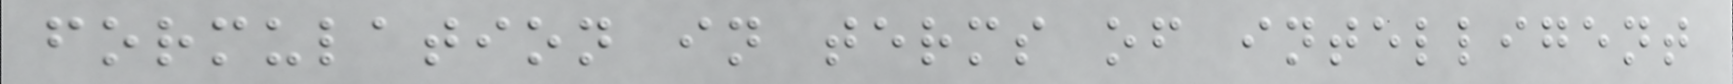formulation in terms of intelligent
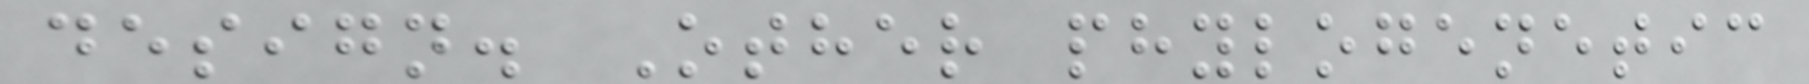design. Other phylogenetic
